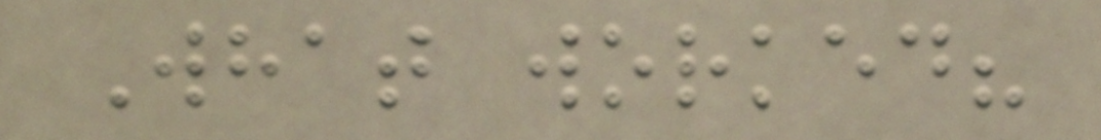What worked?
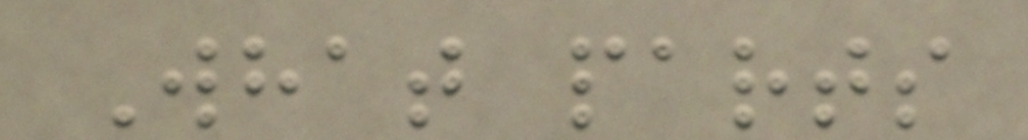What parts
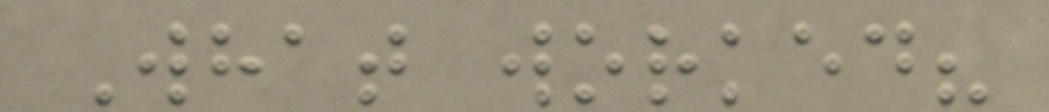What worked?
